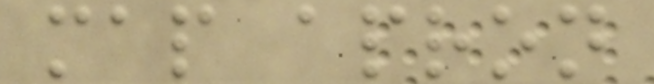map apron
